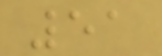51
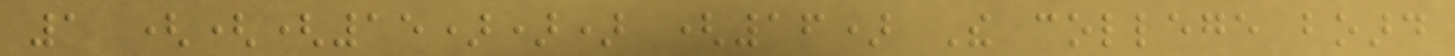1 (((15))) (16) The college board
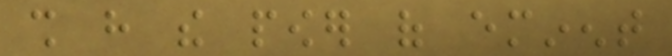shall have the power of eminent
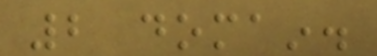2 domain.
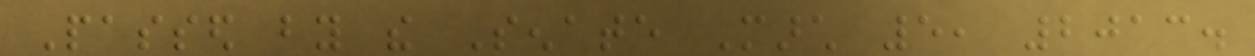Passed by the Senate March 5, 2013.
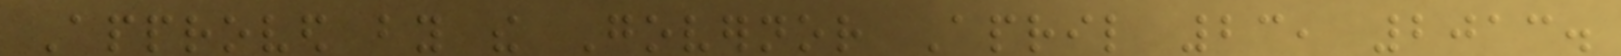Approved by the Governor April 23, 2013.
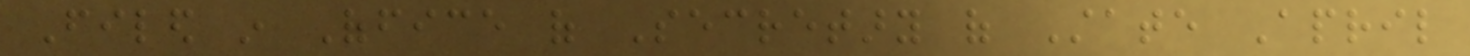Filed in Office of Secretary of State April
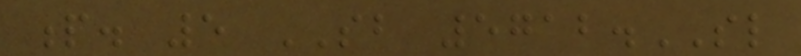p. 5 SB 5712.SL
